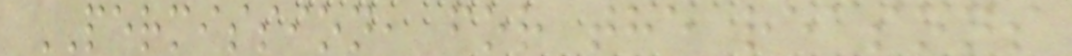PERMISSION, for the reasons
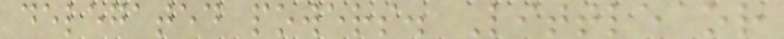delegated powers. Little or
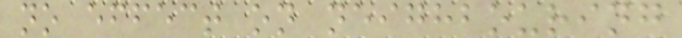no effect on neighbouring
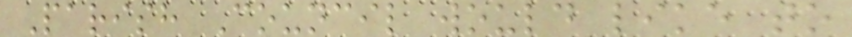Parish Council would like to
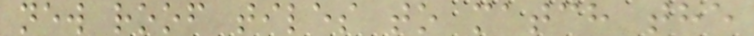new roof tiles to match the
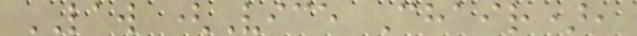LAW (Vice Chair),
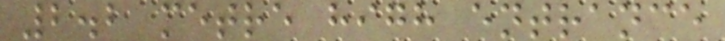2.2 metre high entrance
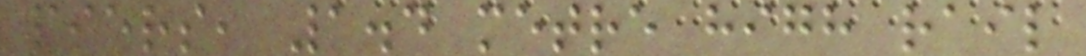piers, 1.4 metre high rail
